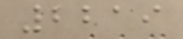2219
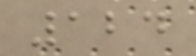124
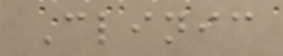Clinic
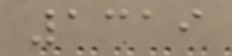1319
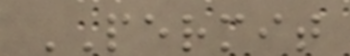PERMIT
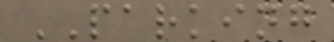PARKING
